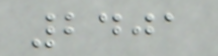2401
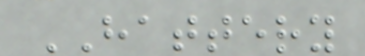HATTERY
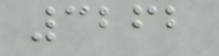3262
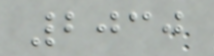2030
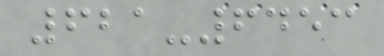621-6453
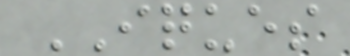IQUES
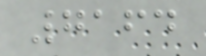7164
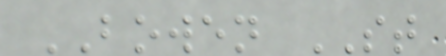BOWEN ST
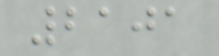2101
